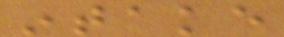intake
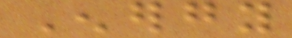Energy
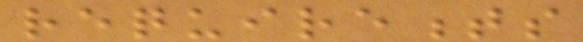requirements
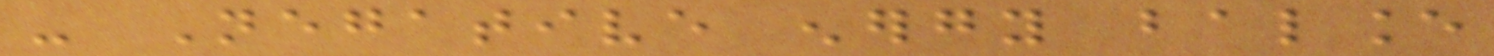- Negative energy balance
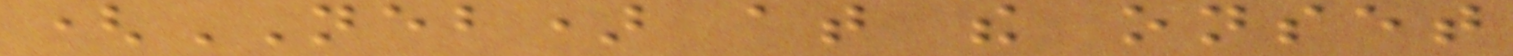(NEB) at the onset
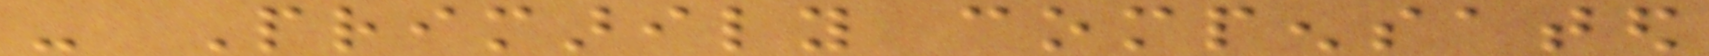- Primarily compensated
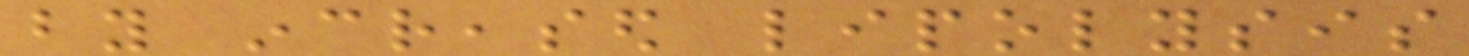by increased lipolysis
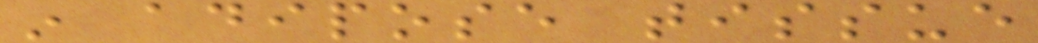in adipose tissue
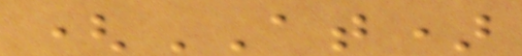(AT)
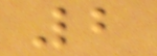2
